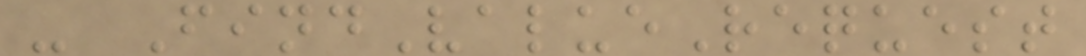- FindValueRequest
